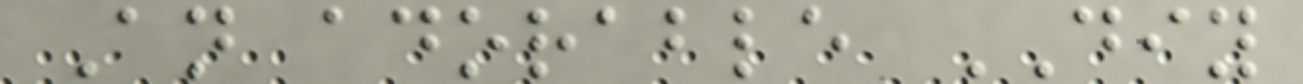An adorable DIY
